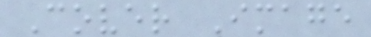Cover Image
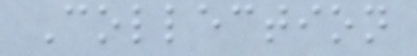Collection
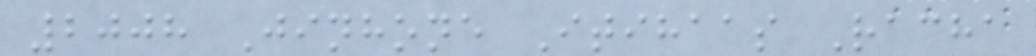2008 Jinhone Itihaas Racha
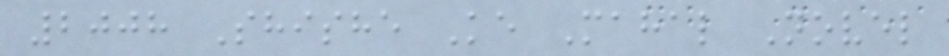2008 Shishe Ke Mahal Novel
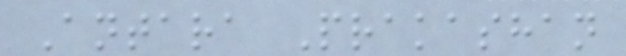Antara Prakashan
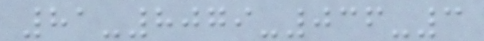81-8079-036-3
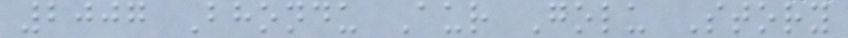2007 Bhondu Aur Golu Story
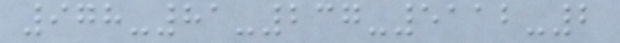978-81-237-5112-2
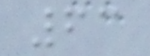63
